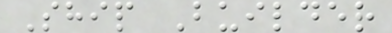Ship Builder
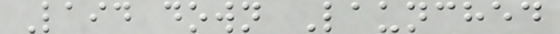Laid down Launched
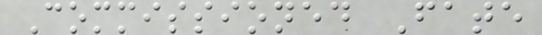Commissioned Fate
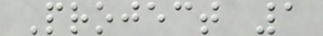Project 1
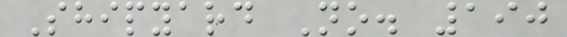Shipyard No. 190
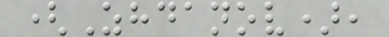(Zhdanov),
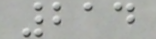214
